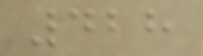428
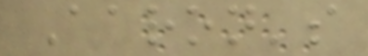Aaron's
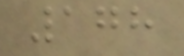178
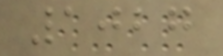1027
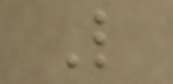L
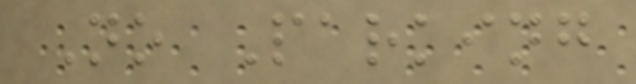No Parking
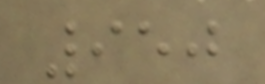950
